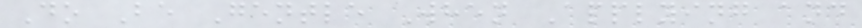Do Be Gentle When Applying and
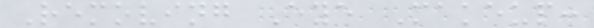Removing Eye Makeup:
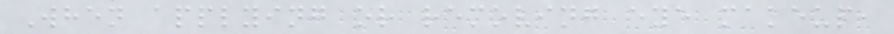When applying or removing eye makeup,
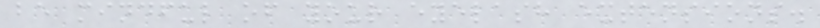be mindful of your eyelash extensions.
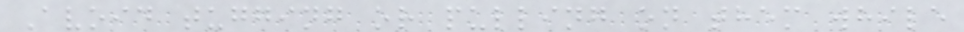Avoid tugging or pulling on them while
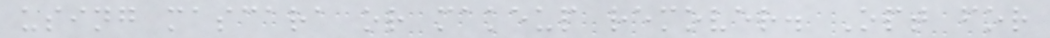using mascara or makeup remover. Opt for
